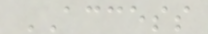ACCESS
